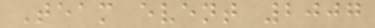Team event 2007
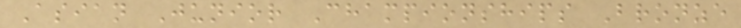Asian Junior Championships Bronze
